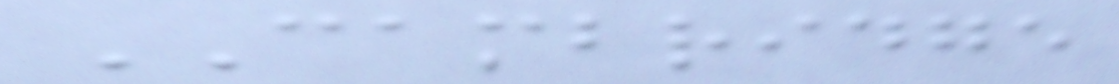CAMBRIDGE
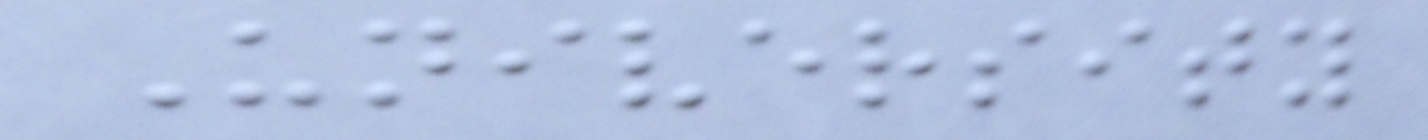University
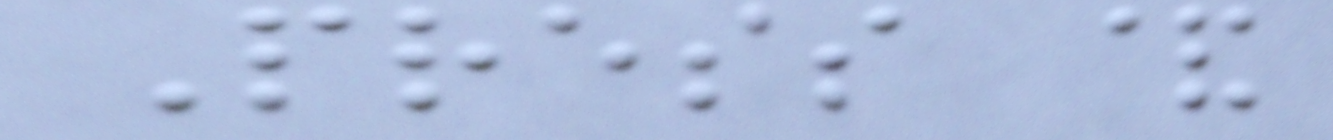Press &
